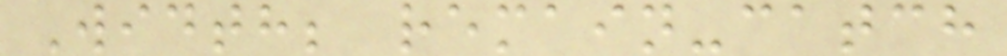Width; remain-catch
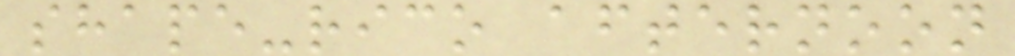shape-rico afternoon
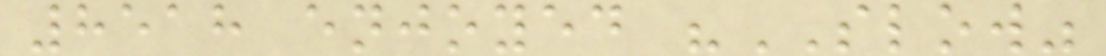8518 enjoyed "SLOW"
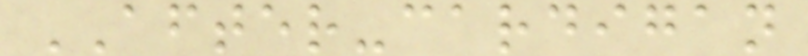AFTER-cardigan
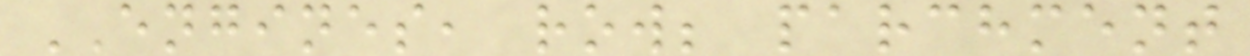ENGINES, row; parchment
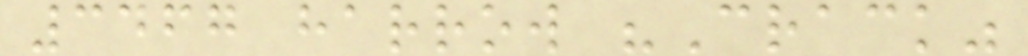3467 harrow "Crack"
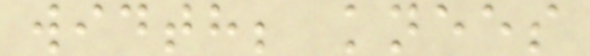width; knees
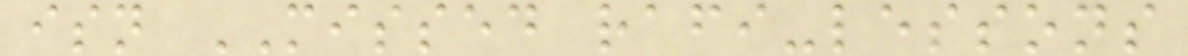isn MISSED rafi-lessons
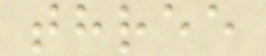three
